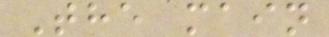The main
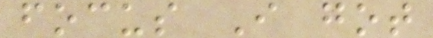focus I got
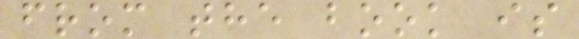from the book is
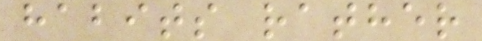habits rather
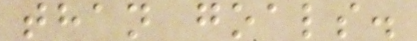than goals.
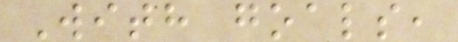With goals,
